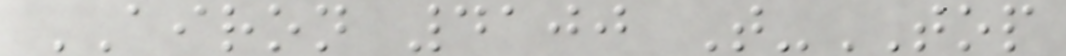AIRON 4100 T-TOP
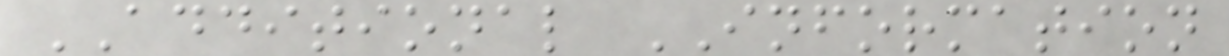ADDITIONAL INFORMATION
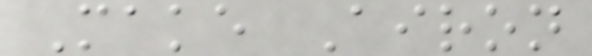Make Airon
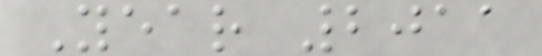Year 2011
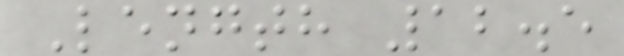Length 12.5
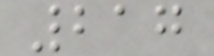217
